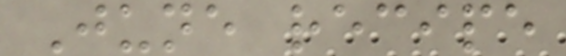June recipe
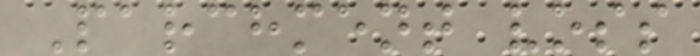Parchment voss
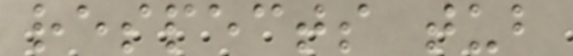respects tub
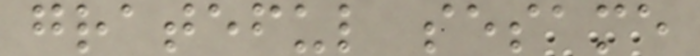grateful sesame
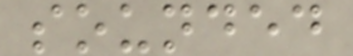sounded
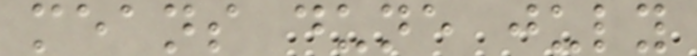means dune july
